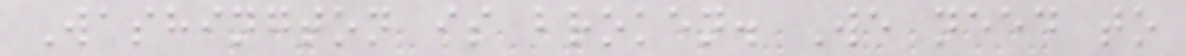Washington is broken. We need to
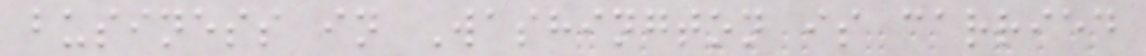business in Washington is carried
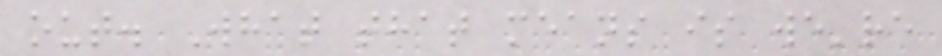out. What that means is we're
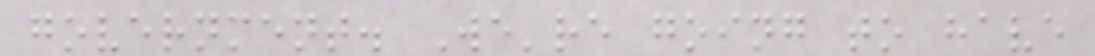government. We're going to have
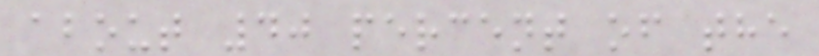about 40 percent of the
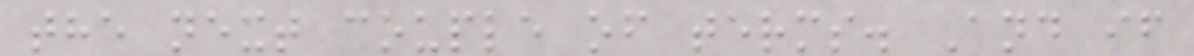the next couple of terms. And if
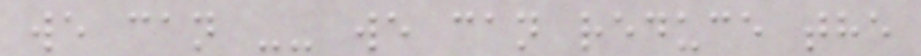we can -- we can reduce the
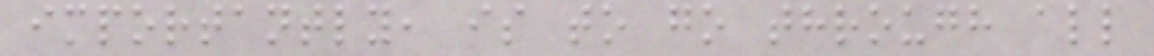importantly, is to go through all
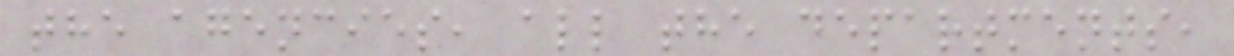the agencies, all the departments,
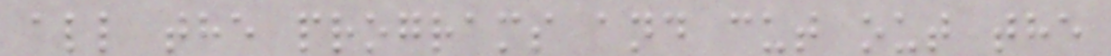all the programs and cut out the
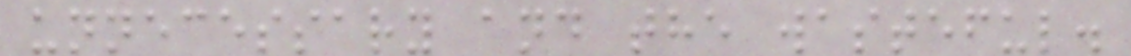unnecessary and the wasteful.
